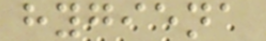hygiena
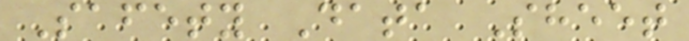Safety Data Sheet
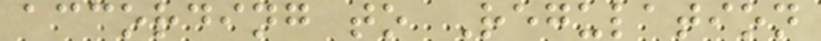according to Regulation
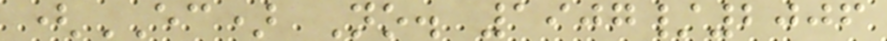(EC) No. 1907/2006
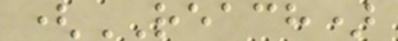(REACH)
